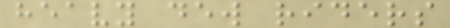heavy dew riders
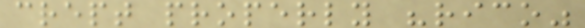crept properly "rico"
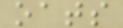oats
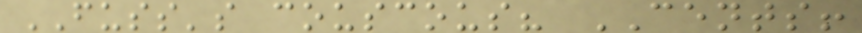FUSS's couscous? CENTS!
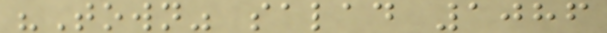"Town" salad 1086
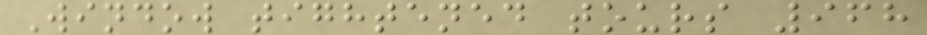Window tightened tours 968
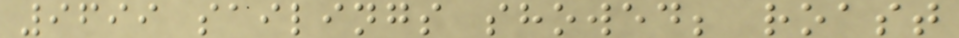9699 sailings showed; roast
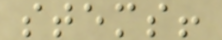stems!
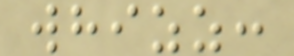whizz:
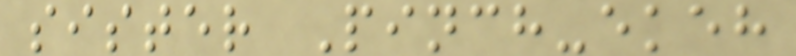sister Pinch-ekeh
